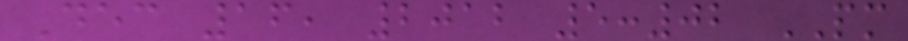Dec 16, 2012 5:02 PM
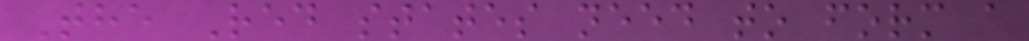The Red states need to form a
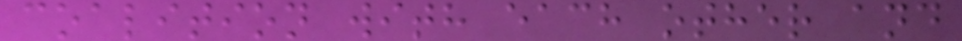coalition with each other and
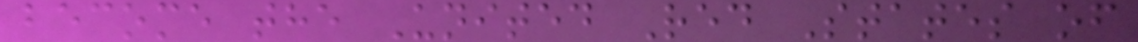become the United Red States of
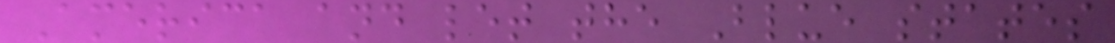America and let the Blue states
